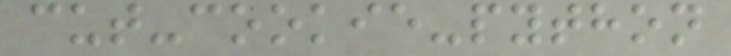cut-cookie-python
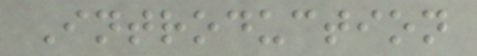Introduction
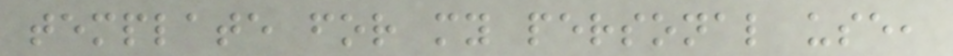template for my personal use,
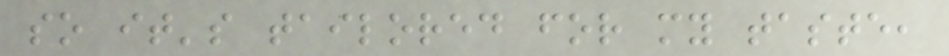so it's tailored for my taste,
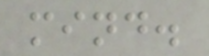mind.
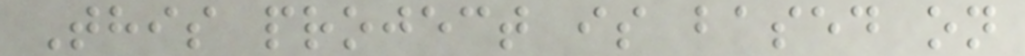This project is based on
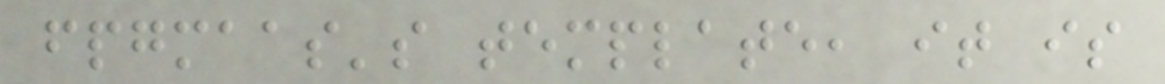fpgmaas's template, it is
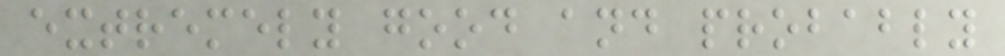extremely good and probably
